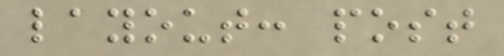layout: post
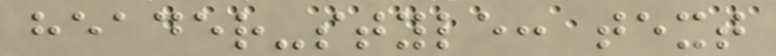header-style: text
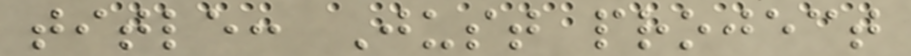title: Just project
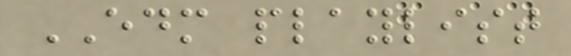EDM playlist
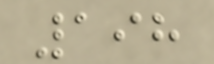198
